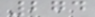274
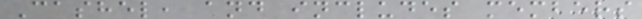Cashel, and includes members
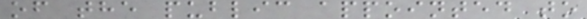of the public appointed to
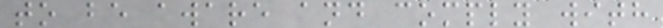to be aware and comply with
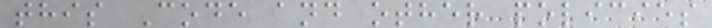this Code and other policies
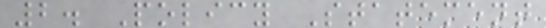2. Policy Statement
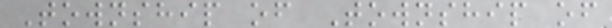Township of Township of
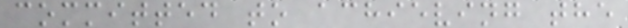committed to achieving the
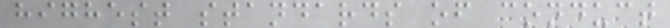highest standards of conduct
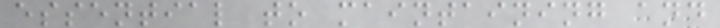essential to maintaining and
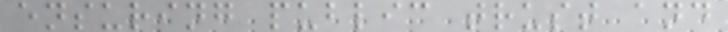ensuring public trust and
